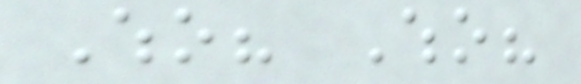Who? Who?
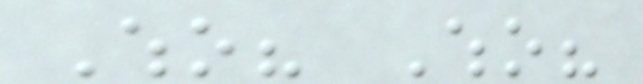Who? Who?
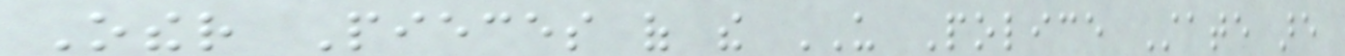Other Pieces of the US Police State are
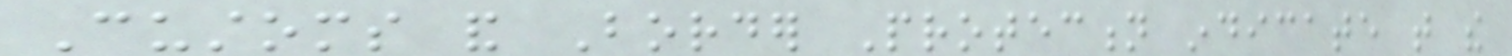Customs and Border Protection indicate that the
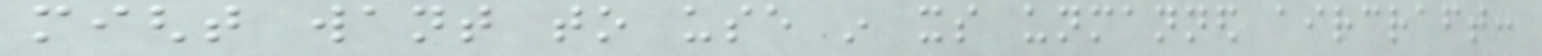might want to use in its unmanned aircraft:
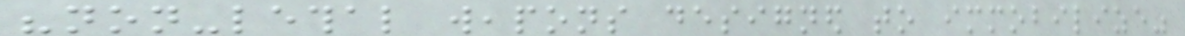"non-lethal weapons designed to immobilize"
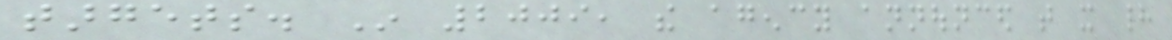targets. In 2009, the agency announced that it had
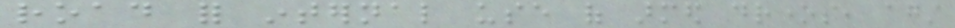road for internal use of armed drones, against
